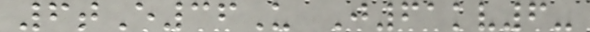6tE36U J61kv6-
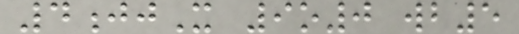4jjX 9o0 wb5
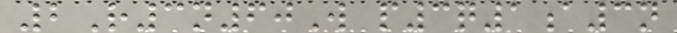2R3n60W p3q1a3n
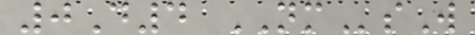0D4 NMsW
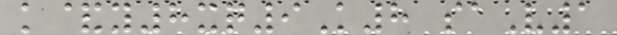k&y8xq9K8 saV1
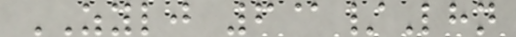ZYLJ 6@/Lhn
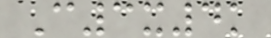C3x4k
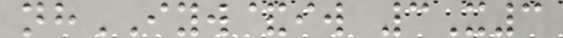nhIYW&iw 3X3
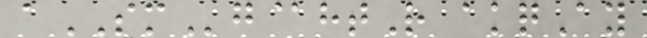aSMg@htR akqAy
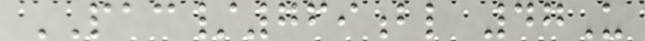PAC/769bl 47U
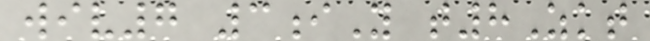wiv7 3iY t8Zkt
